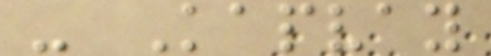- Kapvay
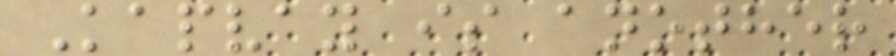Kapvay is another
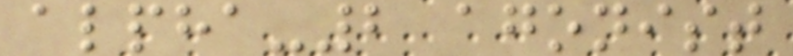alpha-2 agonist
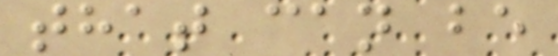that can be
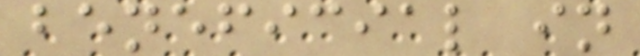beneficial in
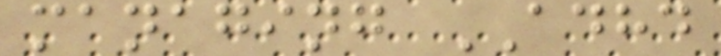managing ADHD
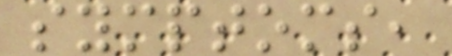symptoms,
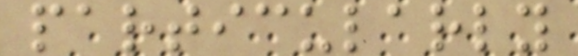particularly
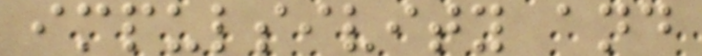impulsivity and
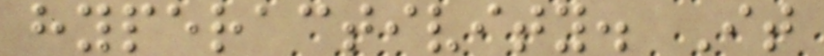hyperactivity. It
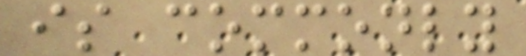is commonly
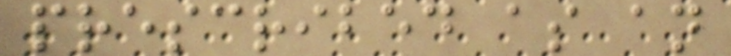prescribed as an
